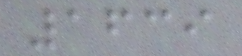1639
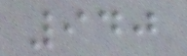940
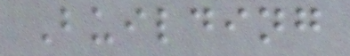Building
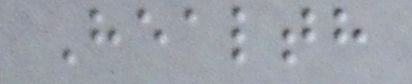Health
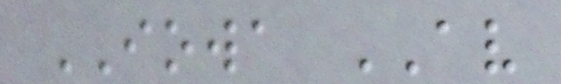IOWA AV
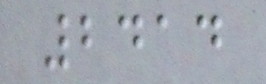2414
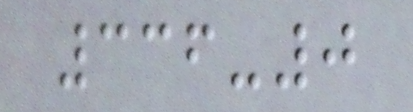336-0
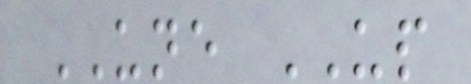UNE UP
